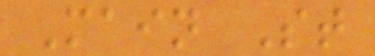Main St
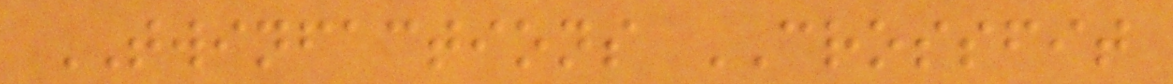TWINFACTIONS CROSSFIT
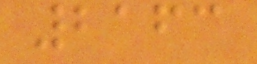2163
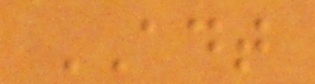ADT
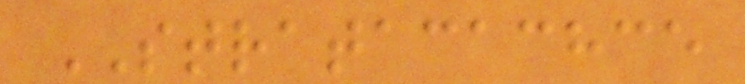STRATACACHCE
